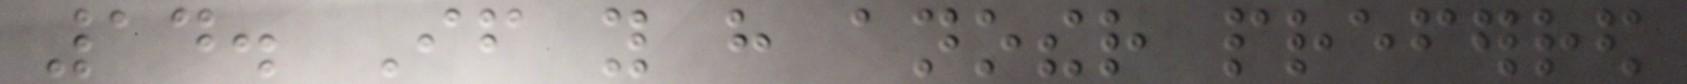14. If you have another preferred
